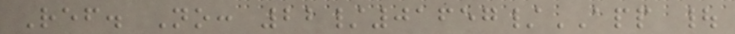Ref. No: 22/01657/APP |
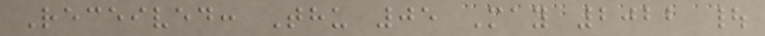Received: Thu 05 May 2022 |
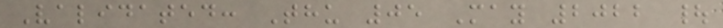Validated: Thu 05 May 2022 |
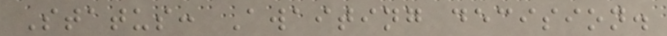Status: Awaiting decision.
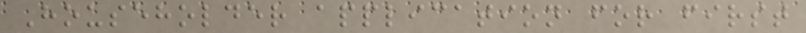Householder application for first
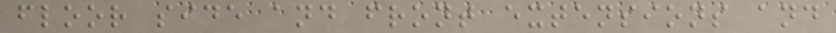floor side and front extensions and
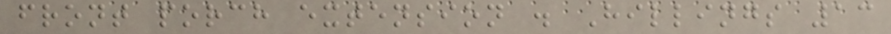front porch extension . Hillings 13
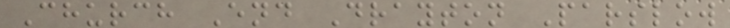Church End Drayton Parslow
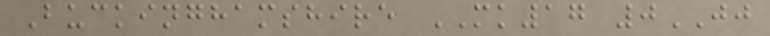Buckinghamshire MK17 0JJ
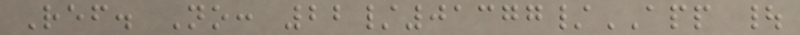Ref. No: 22/01377/APP |
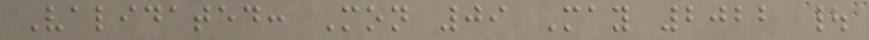Validated: Mon 09 May 2022 |
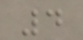4
